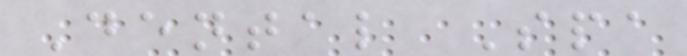Dental Spa
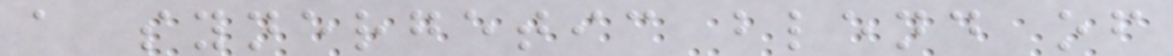a synergetic blend of
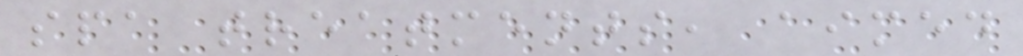spa treatments, aimed
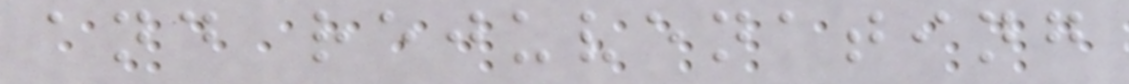and rejuvenating
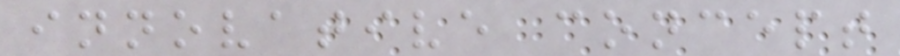innovative concept
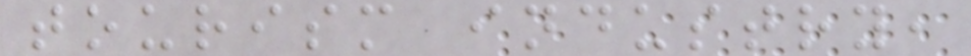tourism industry,
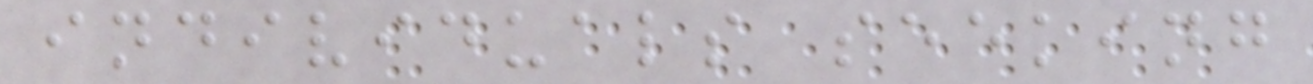individuals seeking
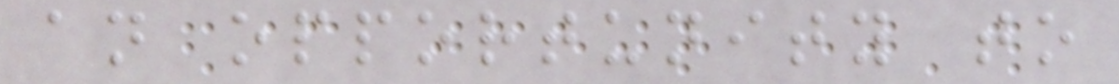an opportunity to
